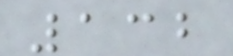132
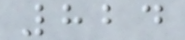824
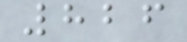826
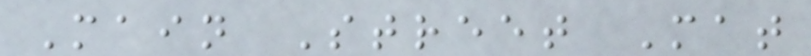Main Street Mat
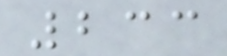233
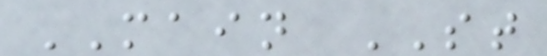MAIN ST
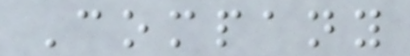Company
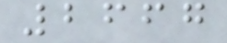2667
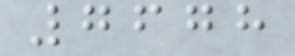7678
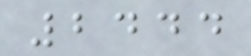2444
